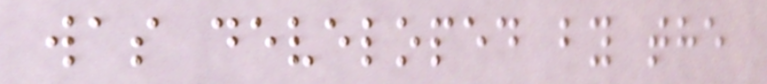was developed by the
